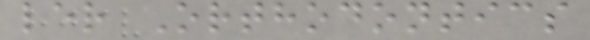ler Orthodontics
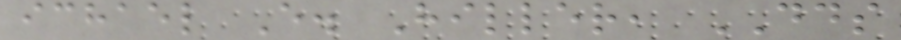ichael E. Hiller, DDS
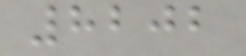8202
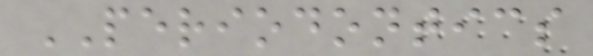PERIODONTICS
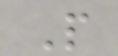P
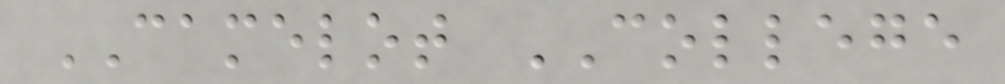CAMELOT COLLEGE
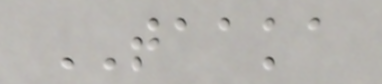TAAKA
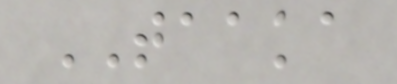TAAKA
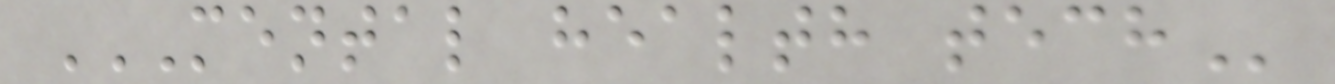MENTAL HEALTH TECH
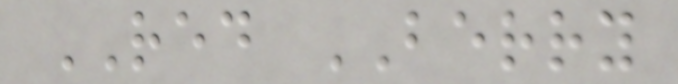RED BERRY
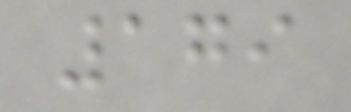179
